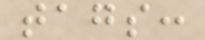tags:
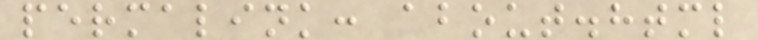permalink: about.html
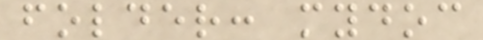folder: mydoc
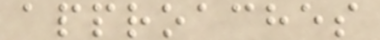approaches
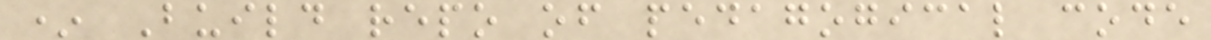* Build repo of pedagogical code
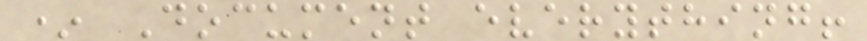* Document everything!
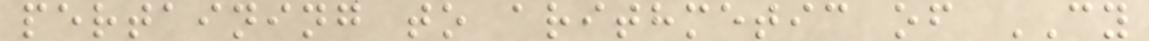pertaining to arithmetic of CY
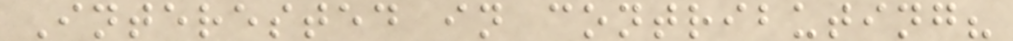Interested in contributing?
